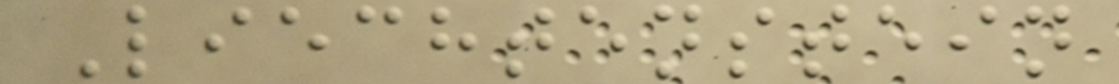Liechtenstein
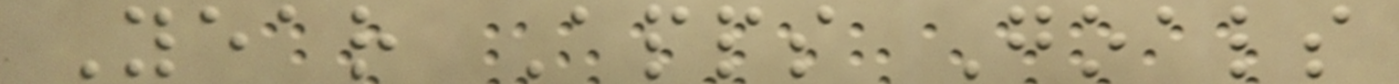Year Apps Goals
